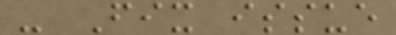- Fix issue
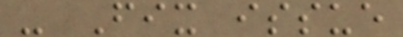- Fix issue
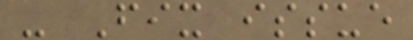- Fix issue
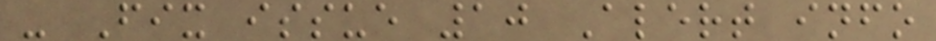- Fix issue 10 Alert info
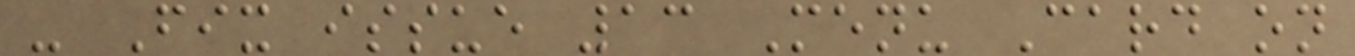- Fix issue 13 Menu Card on
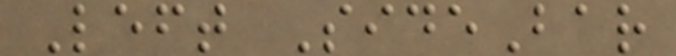Left SideBar
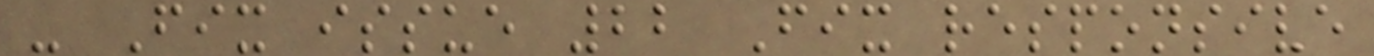- Fix issue 22 Fix responsive
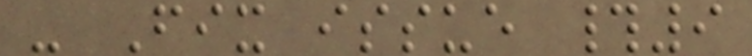- Fix issue #9
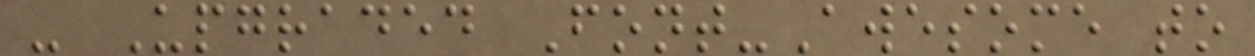- Upgraded Font-Awesome to
